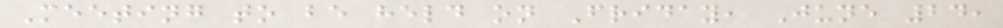Meeting to be held on Friday, June 24,
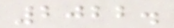2022.
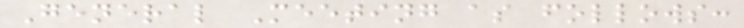General Meeting as follows:
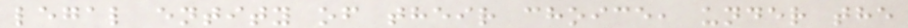legal entity of their choice, under the
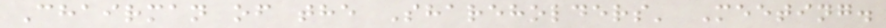Chairman of the Shareholders' Meeting.
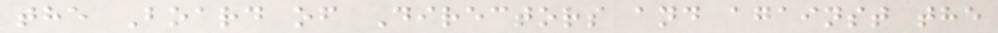the Board of Directors and against the
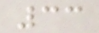33
